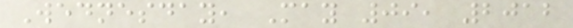Wednesday, May 09, 2012
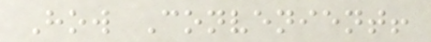How Convenient!
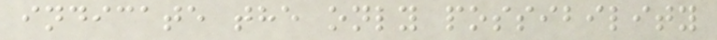indicate the only possibility
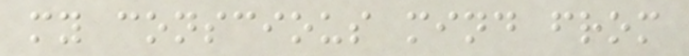my conscious mind from
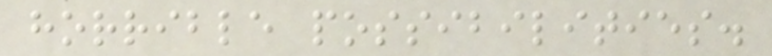horrible possibilities.
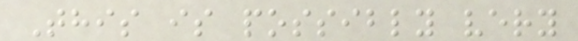This is possibly very
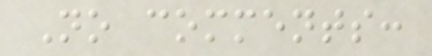No comments:
